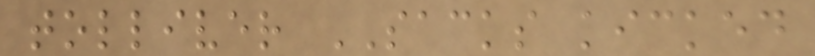tolliver SACKS kicked
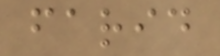farid
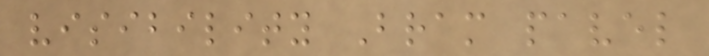visibility Bram pavel
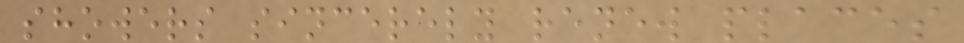showers sincerely renew places
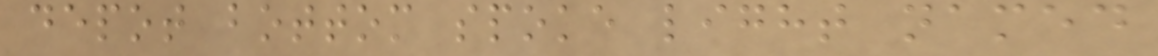depot bottom spoke light named
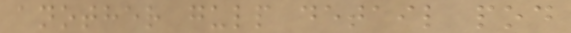another gulp detail pod
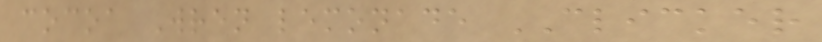cocoa Wren lemonade CLICKER
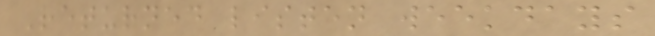Returned listen weekdays
